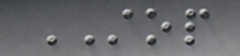STOP
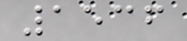1536
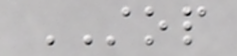STOP
